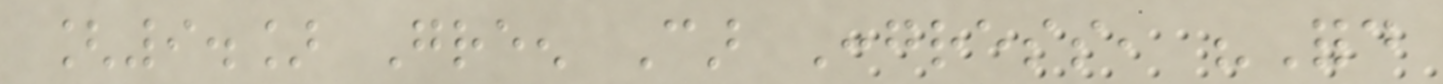[9.] Green Car Congress, "Ford
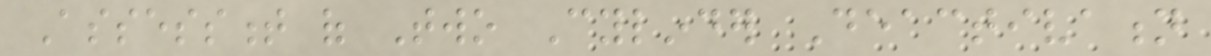Assessment of Two Cylinder Deactivation
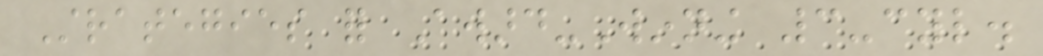Strategies for Award-Winning 3-cyl.
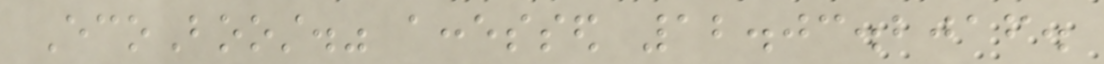EcoBoost." accessed 12.03.2016.
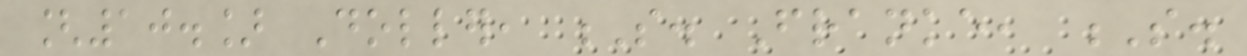[10.] Doller, S. Franke, S.
